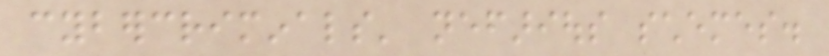cybercriminals' nefarious schemes.
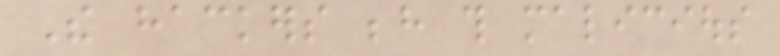The hackers behind this malicious
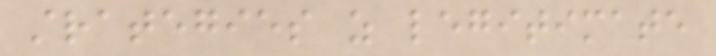strategies as legitimate
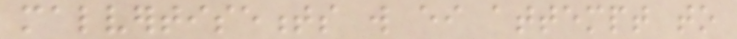malvertisements will either attempt to
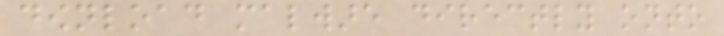download malware directly onto
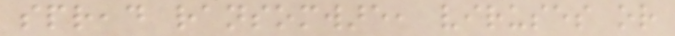spread ransomware, viruses or
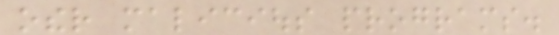other malicious programs.
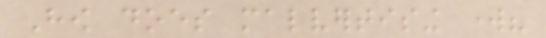How does malvertising work?
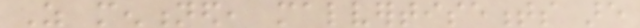As mentioned, malvertisements are
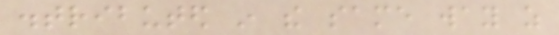distributed in the same way as
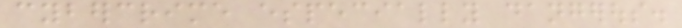cybercrime especially dangerous.
